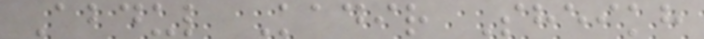Abdul Kadir Sheikh
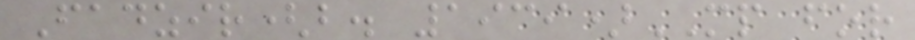Fadzir(b. 1939)MP for
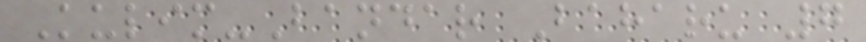Kulim-Bandar Baharu 7
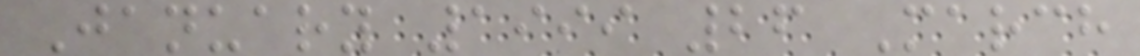January 1999 26 March
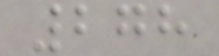278
